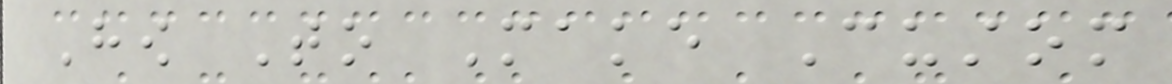How To Make Custom
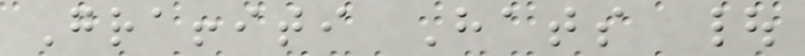Graffiti Hats |
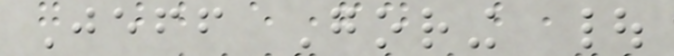Jeff Goring |
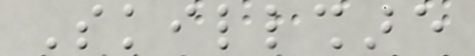Skillshare
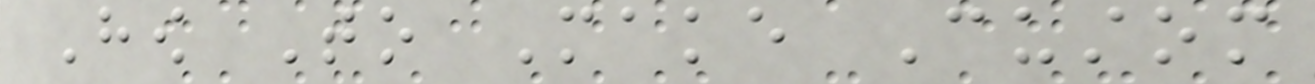How To Make Custom
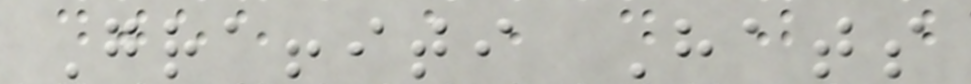Graffiti Hats
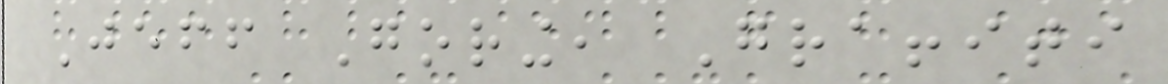Jeff Goring, Graffiti
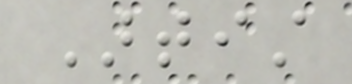Artist
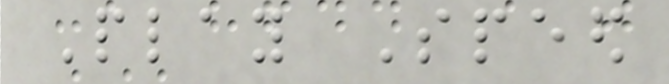Play Speed
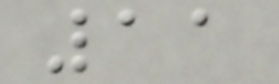11
